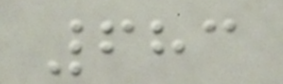683
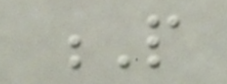P
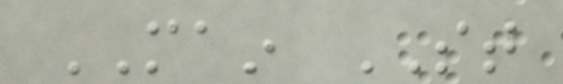MAIN ST
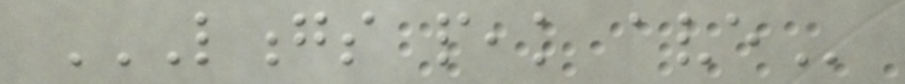LONGS PEAK AVE
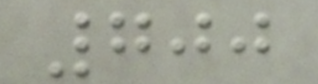700
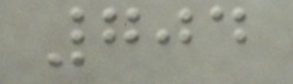704
